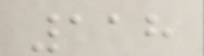118
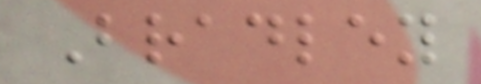Bradley
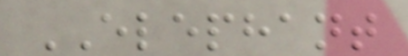ELEPHANT
